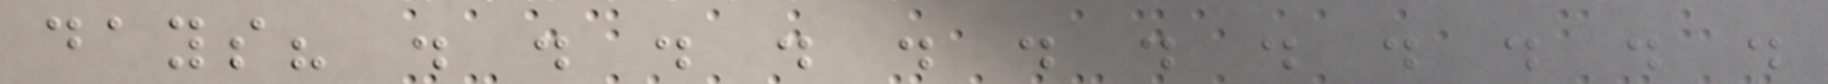days? . . . . . . . . . . . .
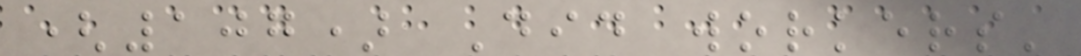(107) Did workers'
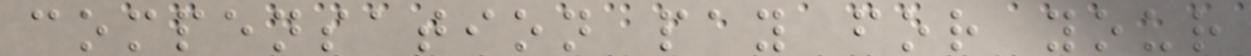compensation pay for your
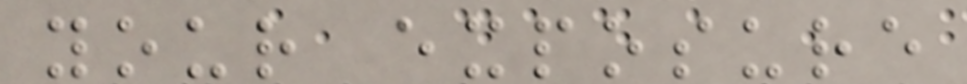your exposure
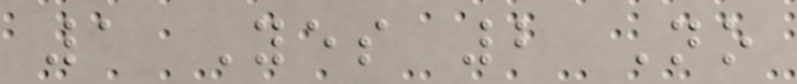1 Yes 2 No
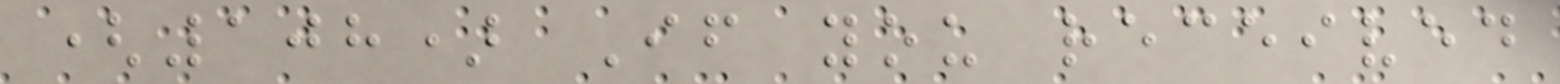(108) If you received
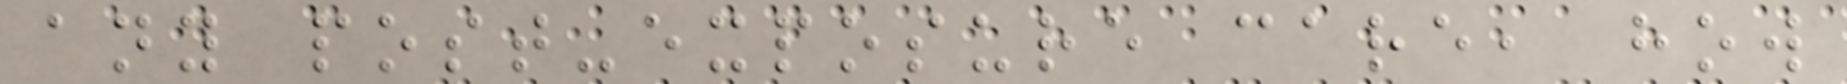any post-exposure care, how
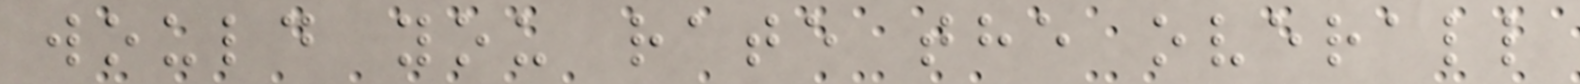would you rate the overall
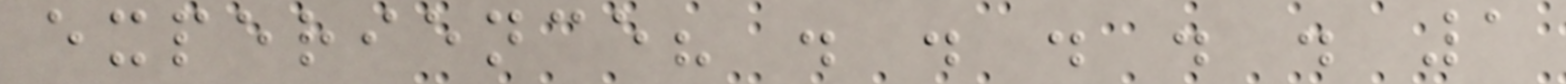experience? . . . . . 1
